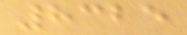8325
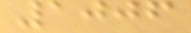1006
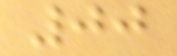00
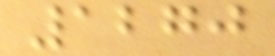1270
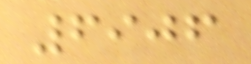6906
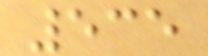535
